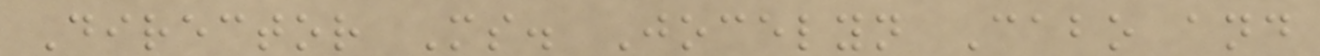Director Ms. Jocelyn Cabo and
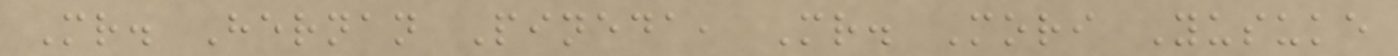Mr. Hernan Pineda, Mr. Mori Yusuke
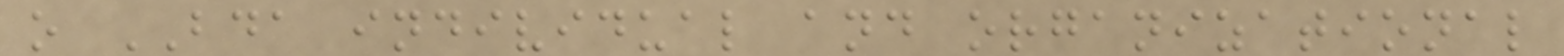o BDA individual and organizational
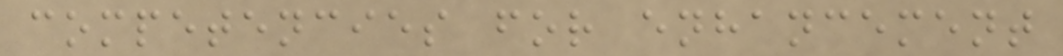competencies for enhancement
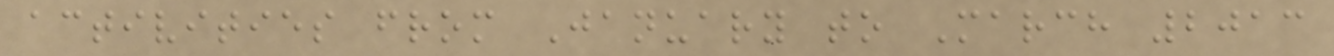activities from January to March 2013
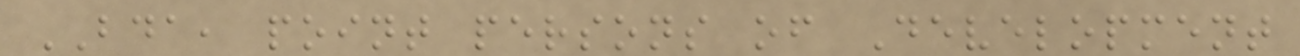BDA, point persons of Development
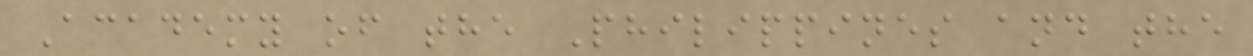Academy of the Philippines and the
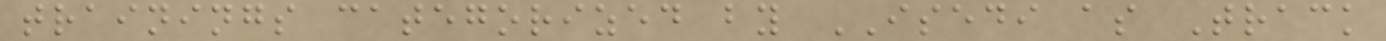trainings categorized by ISEDI as Track
